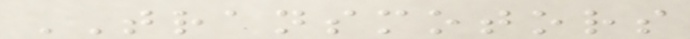TRANSMOTORS
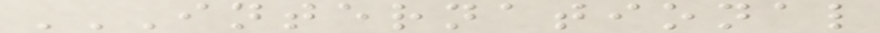INTERNATIONAL
